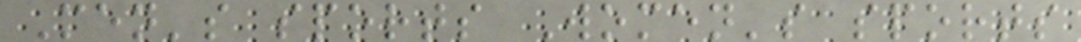Men's sports Women's sports
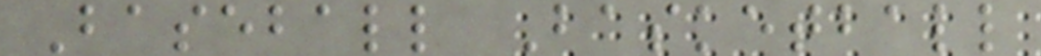Baseball Basketball
